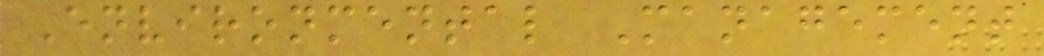Environmental Management
